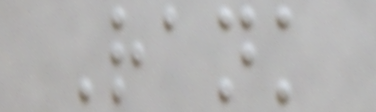Rank
